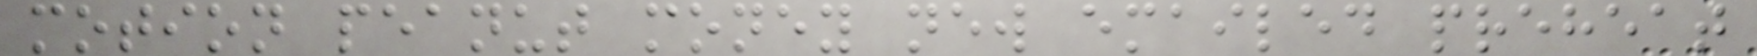motion peanut money new emailed preheat
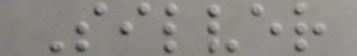Silver
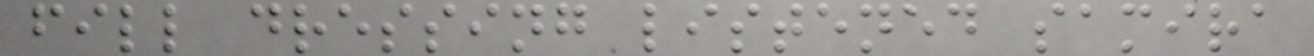fill dressing listened samira
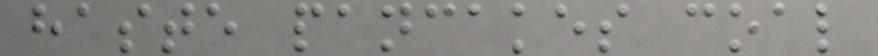haste pancakes coal
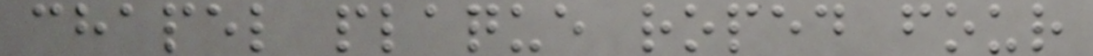chapel plaque roped four
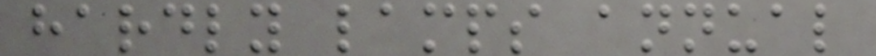hardly lamps annual
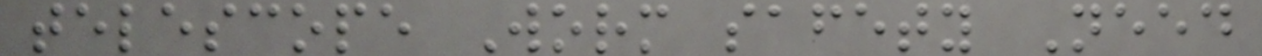telescope Worm safety Need
